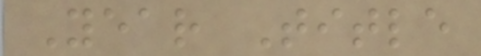Year Title
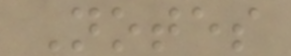Notes
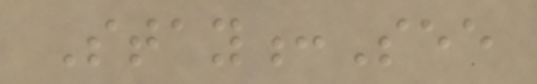Stay:See
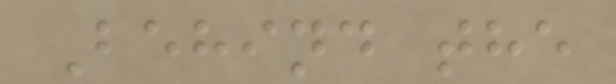Behind the
